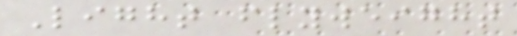Light flyweight
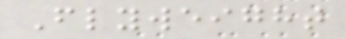Flyweight
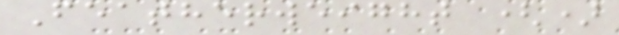Featherweight ()
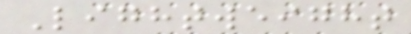Lightweight
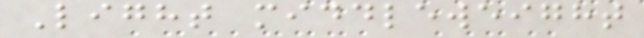Light middleweight
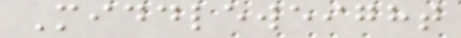Middleweight
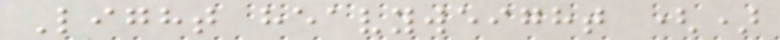Light heavyweight ()
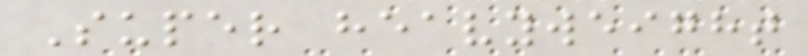Super heavyweight
